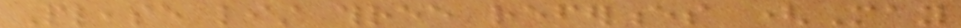Please list three references (May
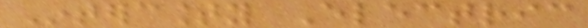Intercounty Electric
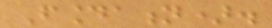Foundation).
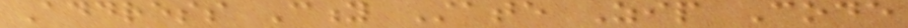Address City State Zip Code
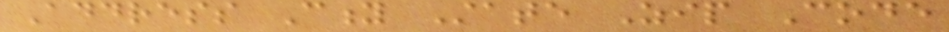Address City State Zip Code
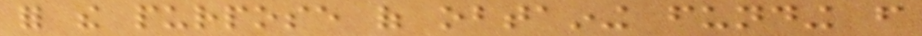for the purpose of obtaining funding from
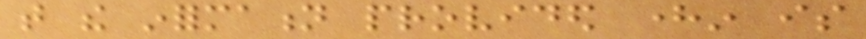that the information provided herein is
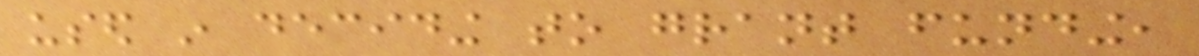used in deciding to grant funding,
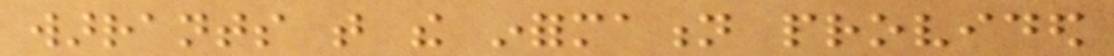warrants that the information provided
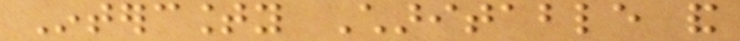Intercounty Charitable and
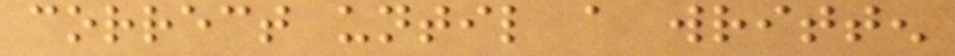correct until a written
